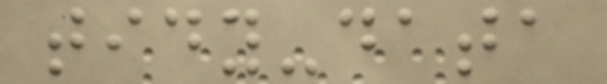tidy-data
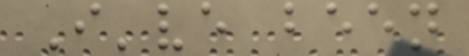I've been
